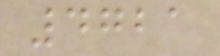4721
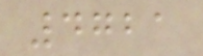4721
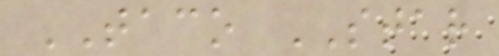TACO STAR
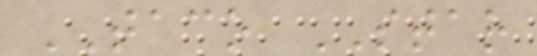TACO STAR
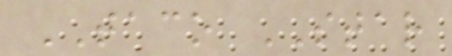TACO STAR
